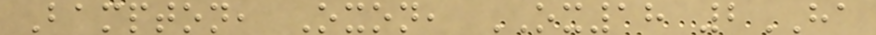Bampton, Oxon, OX18 2HA
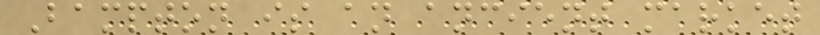Bampton is an ancient market
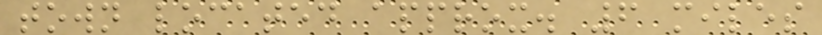town located approx. 6 miles
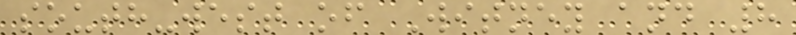south-west of Witney and 8
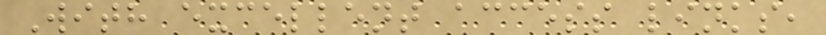With excellent access links,
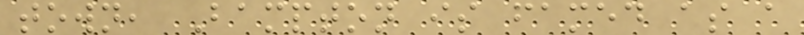town, Bampton is famed as a
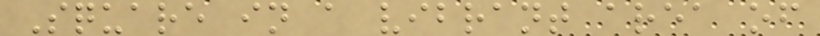Square in a vibrant area of
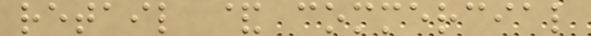retail & commercial
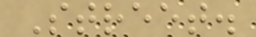Street.
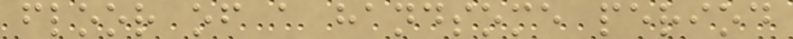floor of a handsome period
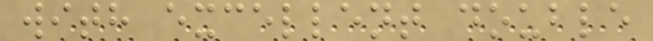with excellent double
